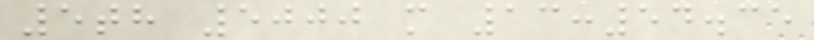5th 5000 m 13:54.35
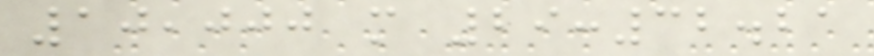10,000 m 29:32.21
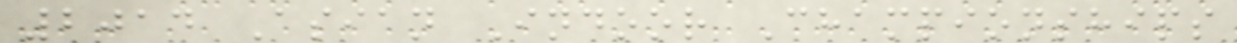2014 Asian Indoor Championships
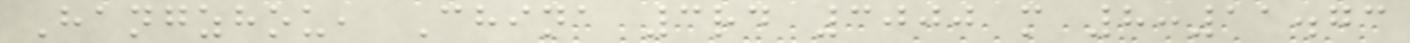Hangzhou, China 3rd 3000 m 8:11.73
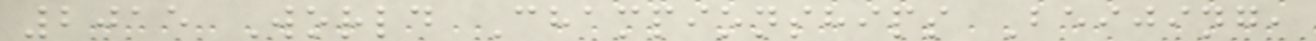2015 World Championships Beijing,
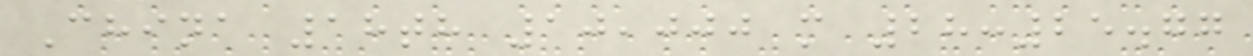China 18th 10,000 m 28:25.77
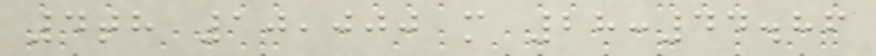4th 10,000 m 28:44.86
